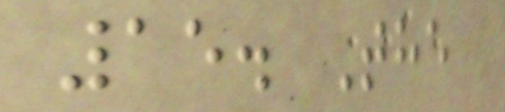15. The
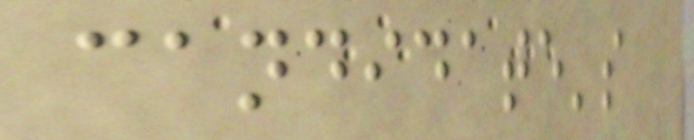candidate's
